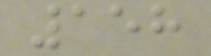158
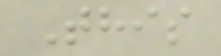This
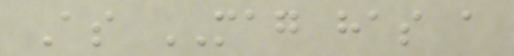As MAG has a
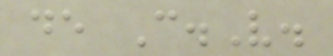de C.V.
